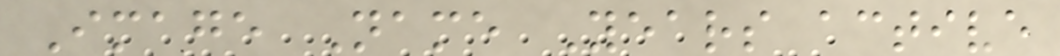Image Name Years active
